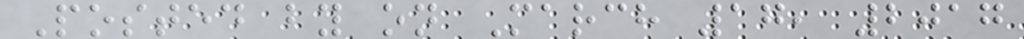Posted by on March 17, 2017
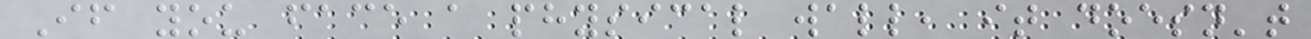If you face a physical wall, it doesn't
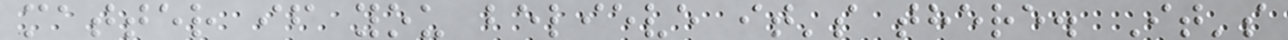matter if you believe it's there. It's
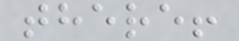there!
